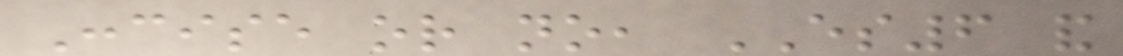Concise or no, ES6 and
